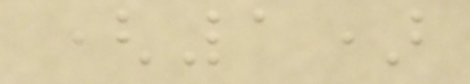(1)
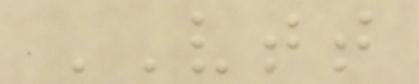VTT
